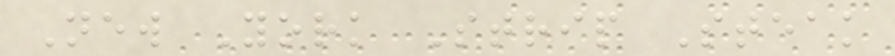New York Strip Steak
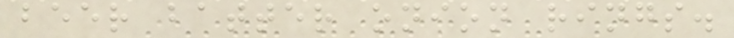beer batter onion rings.
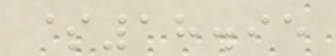$18.95
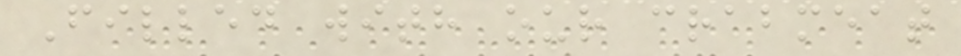Filled with our crabmeat
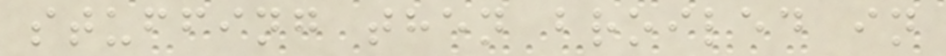stuffing then broiled in
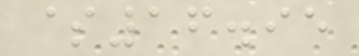$16.95
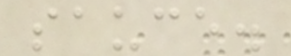sauce.
